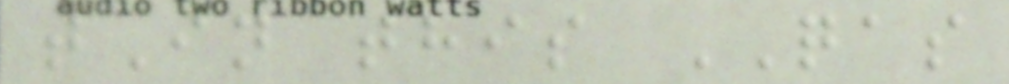tIn this QAS
